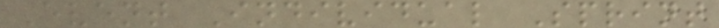Event Individual Sprint
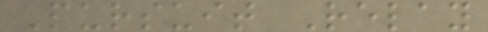Pursuit Relay
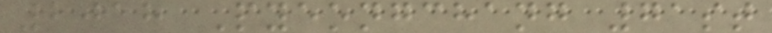2018 Pyeongchang 71st
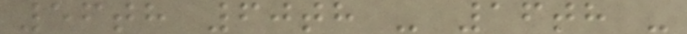56th 60th - 16th -
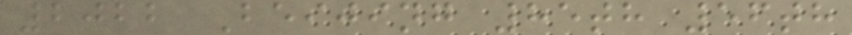2022 Beijing 85th 56th
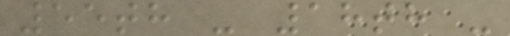55th - 18th -
